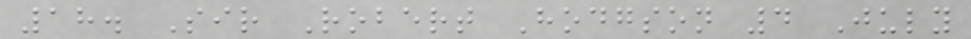18. Sir Robert Hodgson 4 July
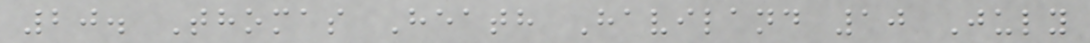20. Thomas Heath Haviland 10 July
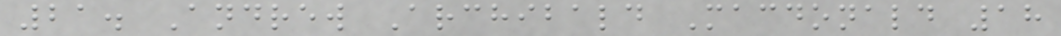21. Andrew Archibald Macdonald 18
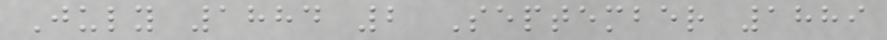July 1884 2 September 1889
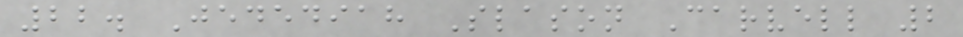22. Jedediah Slason Carvell 2
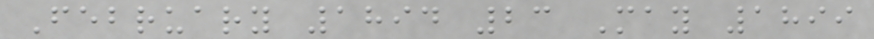February 1894 23 May 1899
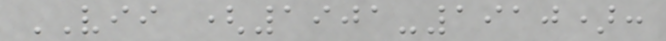VII (1901-1910):
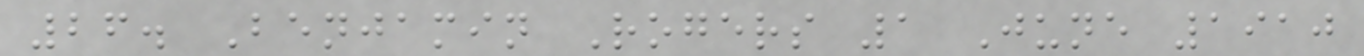26. Benjamin Rogers 1 June 1910
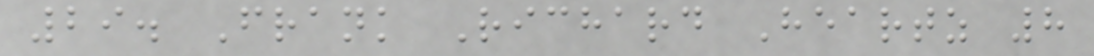29. Frank Richard Heartz 8
